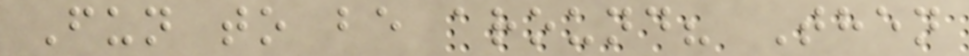Fun to be around? Then
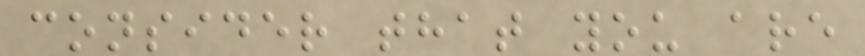consider that you are
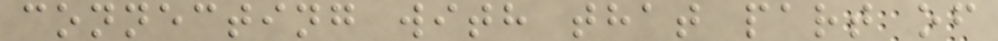connecting with that part of
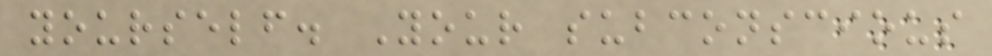yourself. Your subconscious
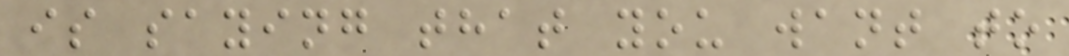is saying that you want to
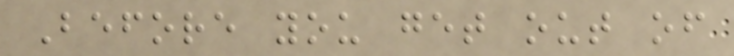Before you get out of
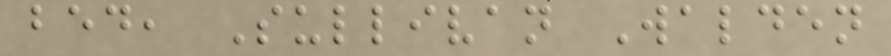bed, Sullivan Walden
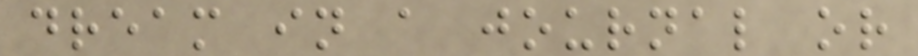dream in a journal or
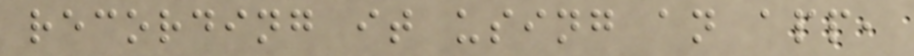recording it using an app,
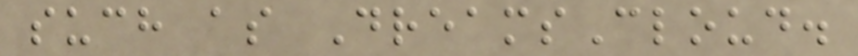such as DreamsCloud.
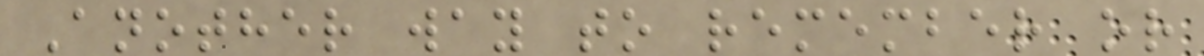Another way to remember or
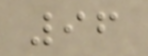96
